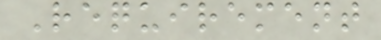Requirement
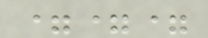===
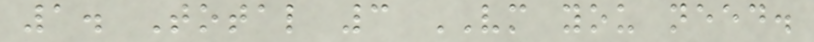1. Total 3 VM you need.
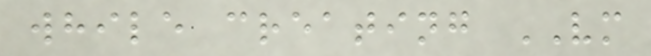while creating VM
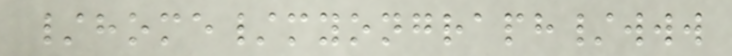/home/myongraph/www
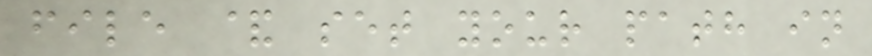file & set your path in
